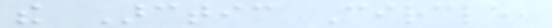the Arctic Circle,
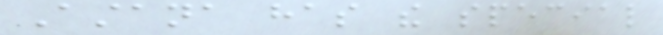Astana has the special
